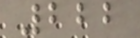222
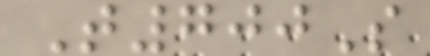T700S
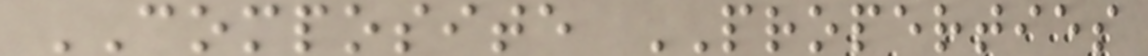COMPOSITE PROPERTIES
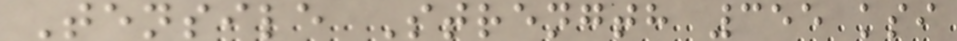Tensile Strength 355 ksi
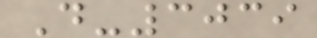D-3039
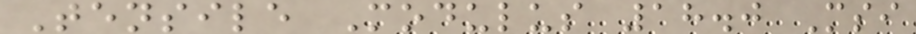Tensile Modulus 18.0 Msi
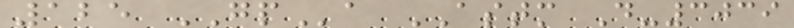125 GPa ASTM D-3039
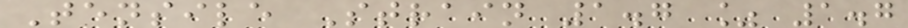Tensile Strain 1.7 % 1.7
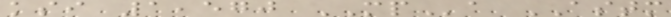ksi 1,570 MPa ASTM
